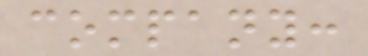company:
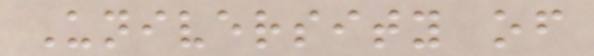University of
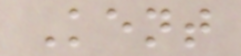Kent
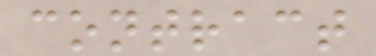contract
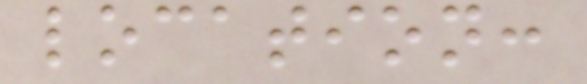location:
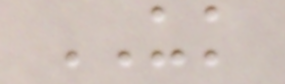UK
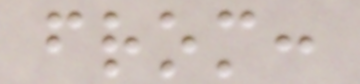from:
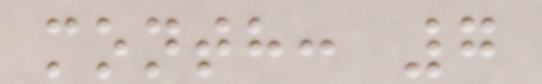month: 7
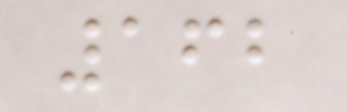162
